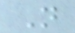N
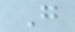G
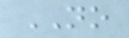NO
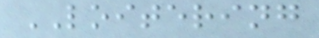LOITERING
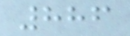886
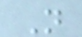N
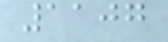1107
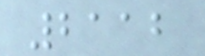2112
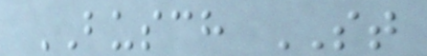BUSCH ST
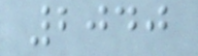2040
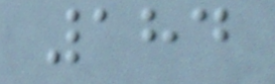184
